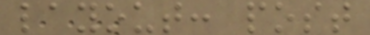layout: post
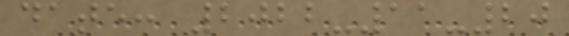date: 2022-11-20
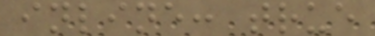inline: true
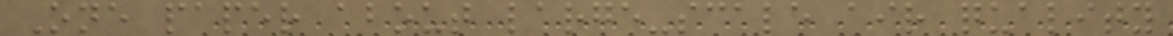One paper about large-scale air quality
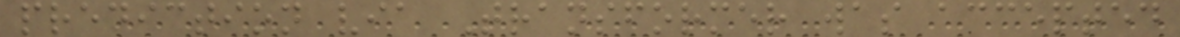prediction via Transformer was accepted
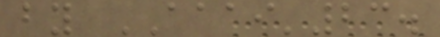by AAAI'23.
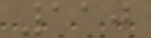110
